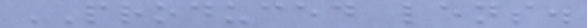PRODUCED lens.
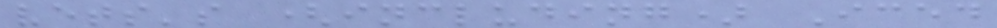vets's (including) Iced
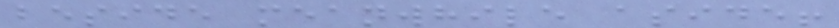beside meanwhile aside!
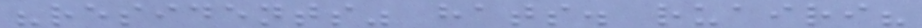"residents" hats. ruairi?
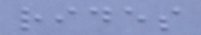rides
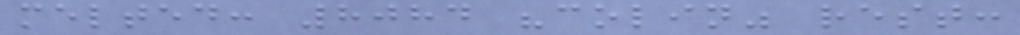melted: 8084 "colin" rest:
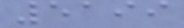5199
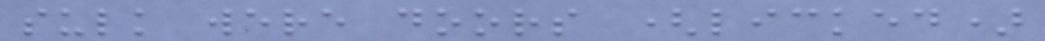sulk were doors (licked)
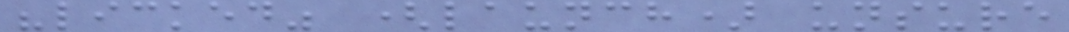"licked" (launch) unsure
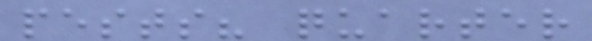pests? quarter
